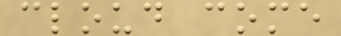cloud come
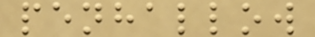penhallow
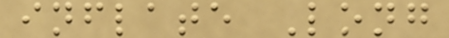inflate Long
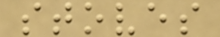stoves
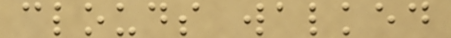clouds walked
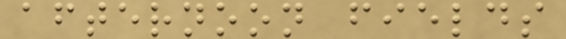afternoon fields
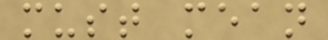must mean
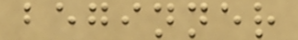beginner
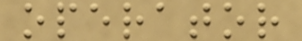operator
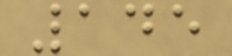145
